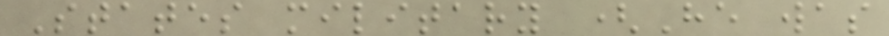States military (He was
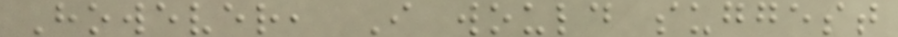However, I would suggest
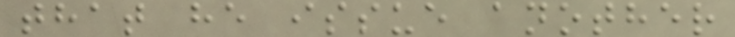that he issue another
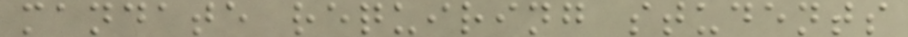mandate requiring students
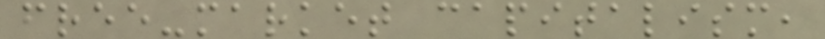free-market capitalism,
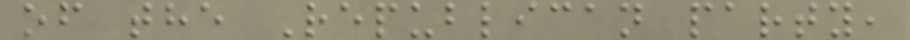of the Republican party,
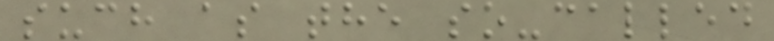such as the so-called
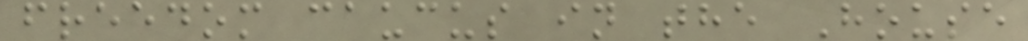freedom caucus in the House
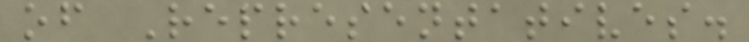of Representatives.
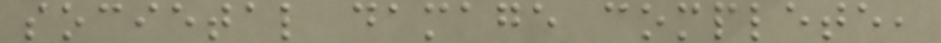societal damage complete,
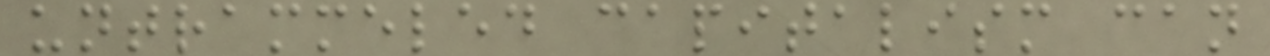untrammeled capitalism can
